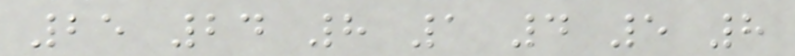25 24 8 1 4 5 8
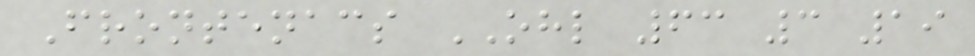Frontenacs OHL 63 3 19
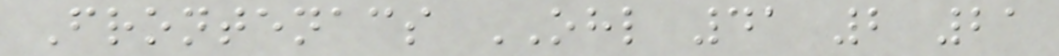Frontenacs OHL 41 2 21
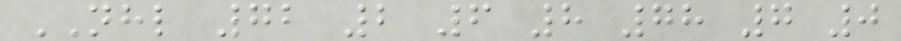NHL 72 2 6 8 78 7 0
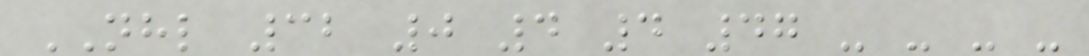NHL 32 0 4 4 47 - - - -
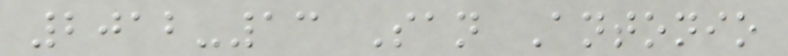2012-13 San Antonio
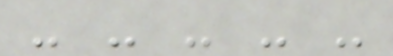- - - - -
